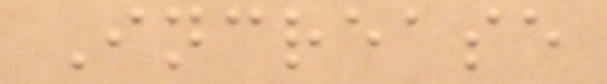Increase
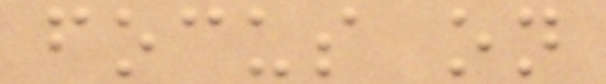focus on
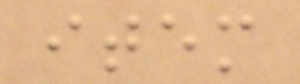item
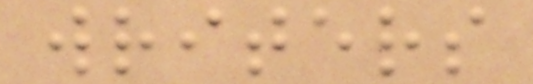writers
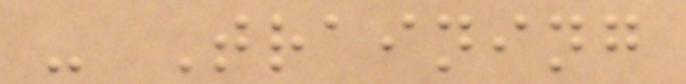- Training
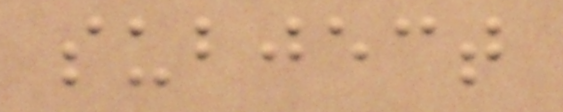subject
